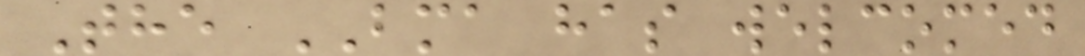The BMA has welcomed
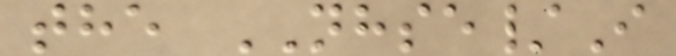the NHSE/I
